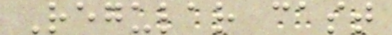Regular cast
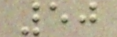50
